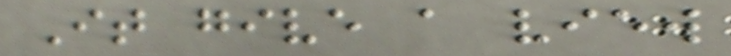It give a view
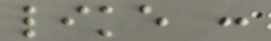like :
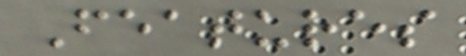Features
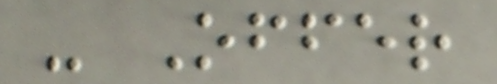- Offer
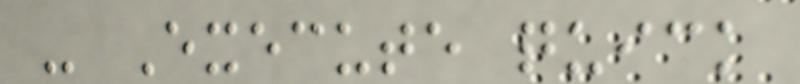- Execute quick
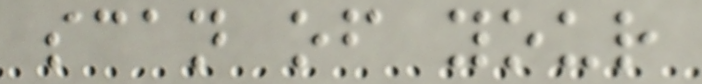scan of your
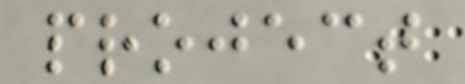project
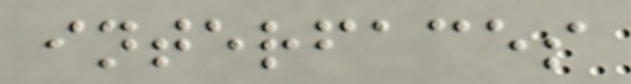interfaces
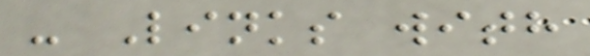- Links with
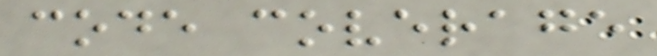code coverage
